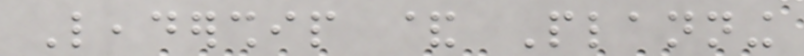Leadership & Planning
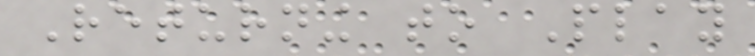Returning to Play
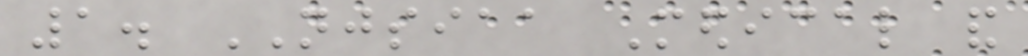1. NJSIAA Medical and
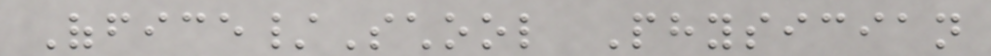Office/School Physician
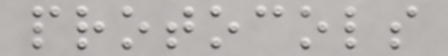protocols
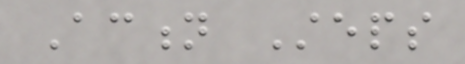Action Steps
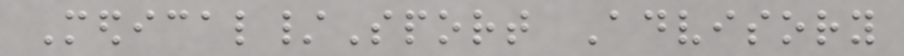Medical/Sport Advisory
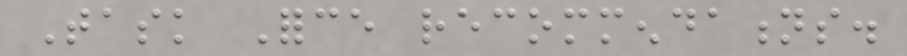Task Force recommendations.
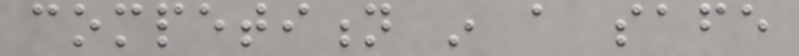competition in a safe
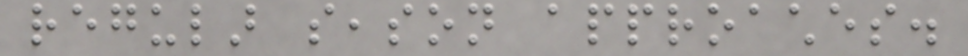regular season approaches.
